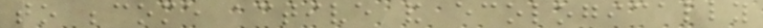to become active and ecologically
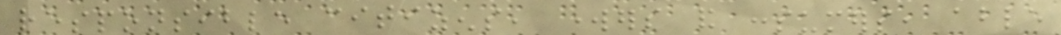responsible citizens, workers and consumers, able
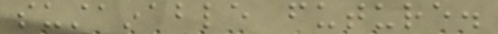sustainable future.
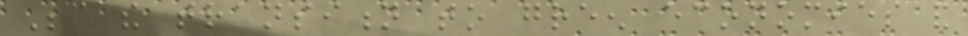Because the transition to green economies and
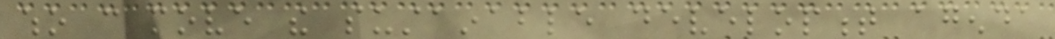who can move the sustainable development agenda
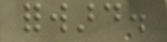forward.
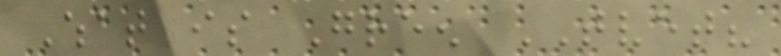What is Green TVET?
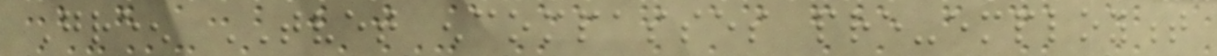Green TVET encompasses pre-employment
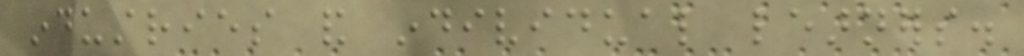industries and individual learners.
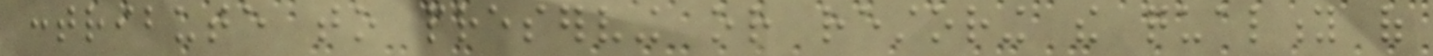contribute to preserving or restoring the quality of
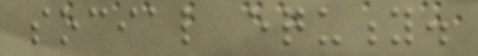social equity.
